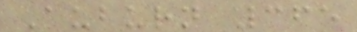Auburn 365
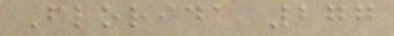Florida 277
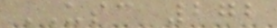USC 272
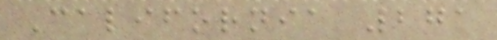California 271
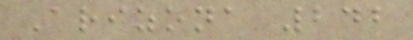Arizona 242
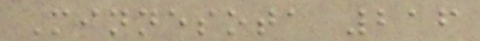Minnesota 216
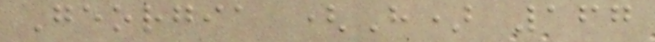Georgia (H) 167
